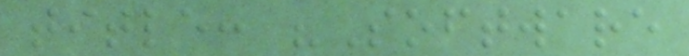title: "Software
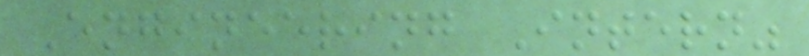Engineering Intern"
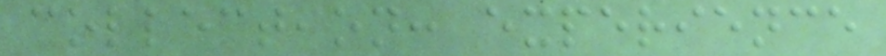collection: experience
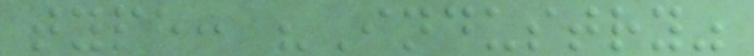type: "Industry"
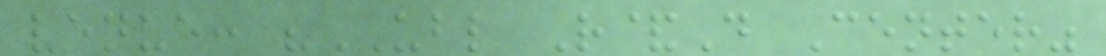venue: "UBL R&D Center"
